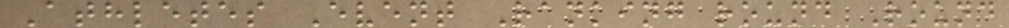Athletes Event Ranking round Round
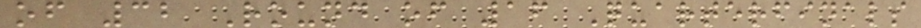of 32 Round of 16 Quarterfinals
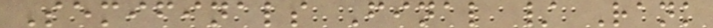Semifinals Final / Rank
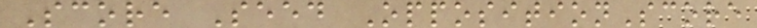Score Seed OppositionScore
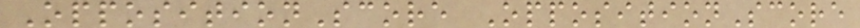OppositionScore OppositionScore
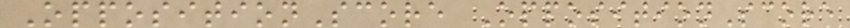OppositionScore OppositionScore
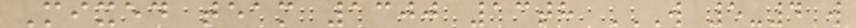Mixed team 1300 13th W 5-4 W
